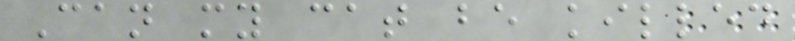Can my cat be killed
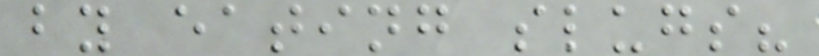by eating slugs?
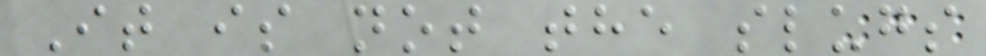It is not the slugs
